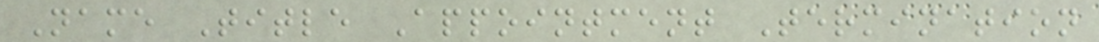Name Title Appointment Termination
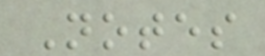Notes
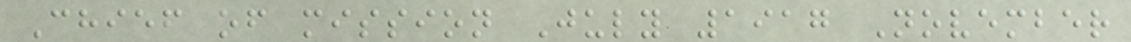Chief of mission July 1917 November
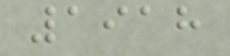1918
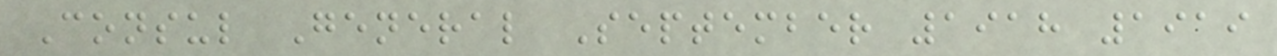Consul General September 1918 1919
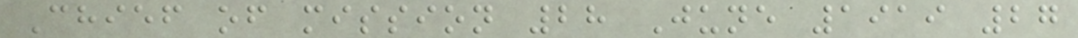Chief of mission 28 June 1919 27
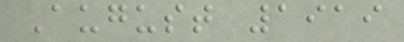August 1919
